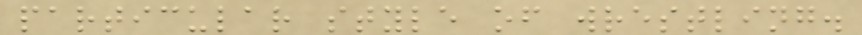particular style of wrestling.
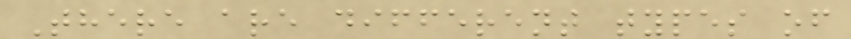There are different types of
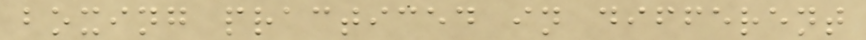boxing practiced in different
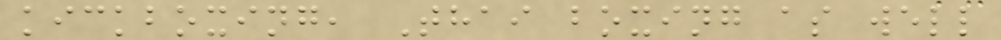kickboxing, Thai boxing as well
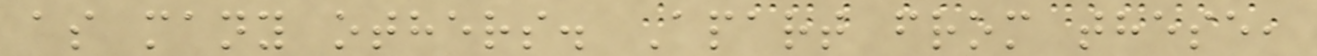as many others. Apart from these,
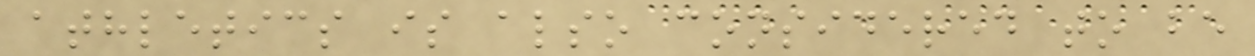athletics is also considered to be
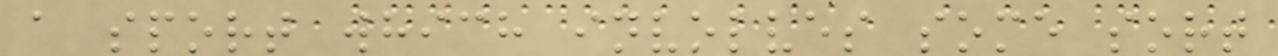a sport which involves some sort
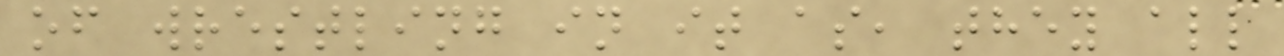of wrestling in it as, they all
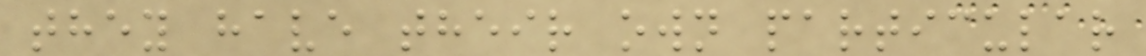they have their own particular
